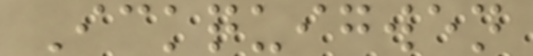Ickquigwen
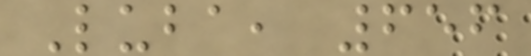Luba, 656
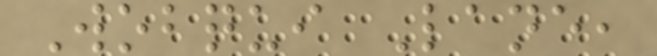Wobqui Lane,
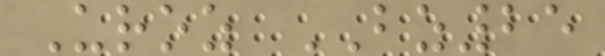Uroz BZ25
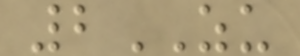2ZU
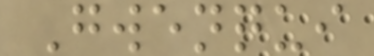Gwenqui
